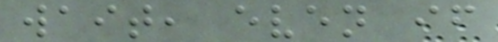wait, even if
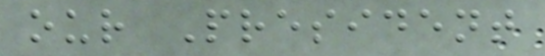our President
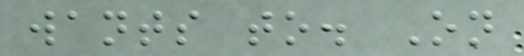wants to. On
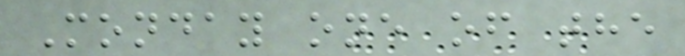Monday one of the
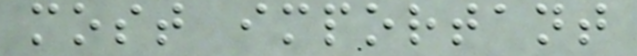most important
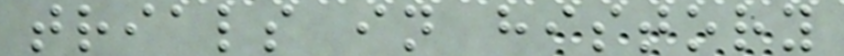trials in history
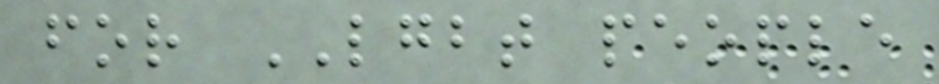for LGBT people
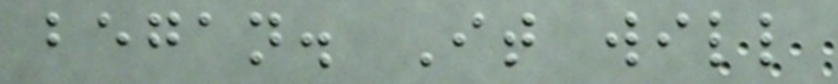began. It will
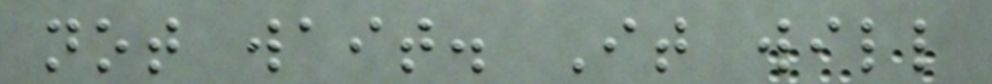not wait. It will
